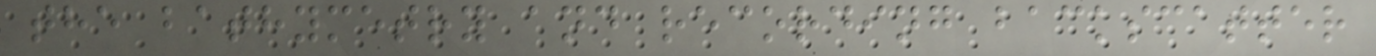the bathymetry and recording backscatter
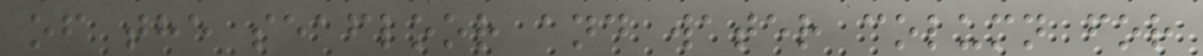of the seafloor and water column for
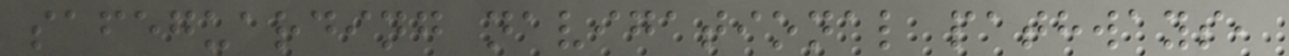safeguarding navigational pathways,
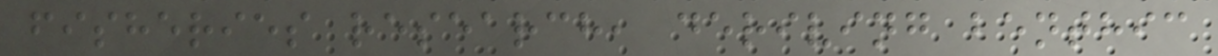fisheries research, deriving benthic
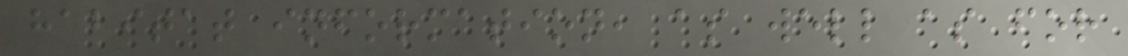habitat information, as well as for
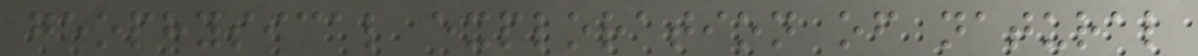geophysical exploration of natural
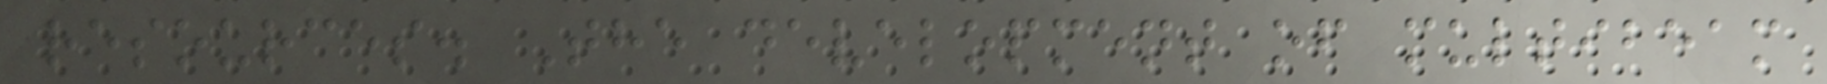resources. The development of multibeam
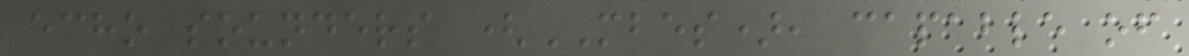echo sounders (MBES), capable of
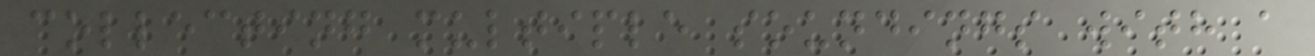collecting multiple soundings with a
